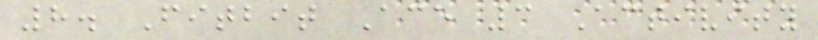8. Fitbit Ace 3 Activity
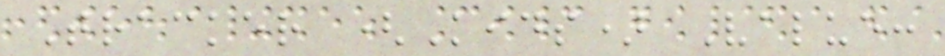Tracker (Kids) Value:
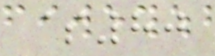$80
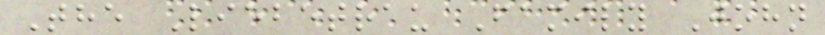The Liebetrau Family John
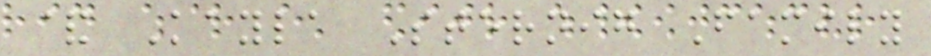& Kayla Sternig Family
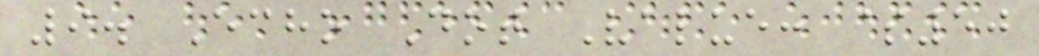9. Echo Dot Value: $50
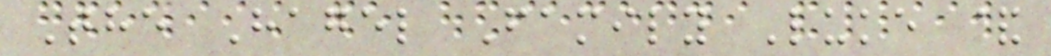The Hagel Family Luke &
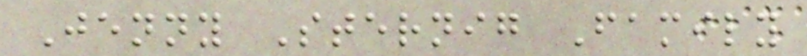Jenny Sternig Family
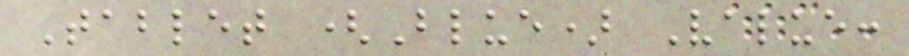Tablet (Blue) Value:
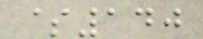$140
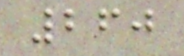260
